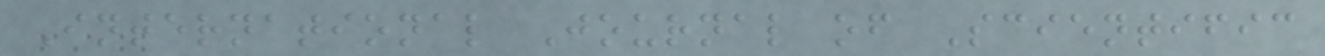International Journal of Scientific
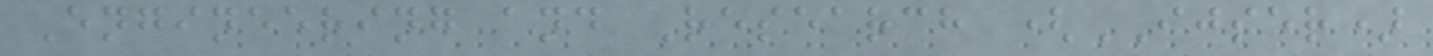Engineering and Research (IJSER)
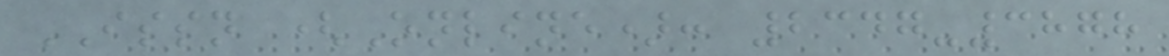ISSN (Online): 2347-3878
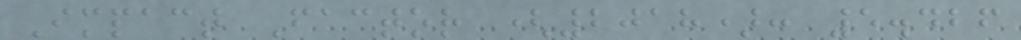Impact Factor (2018): 5.426
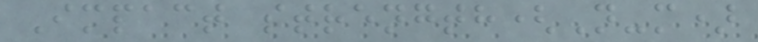Impact strength(N-m)
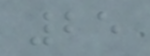25
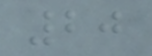20
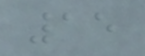15
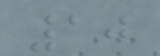10
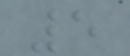5
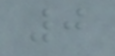0
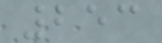253
